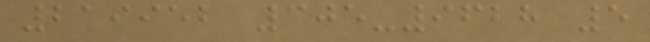219952 305-9628 5
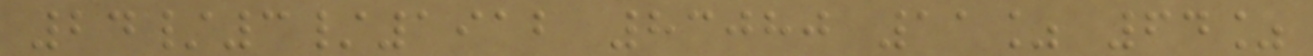24/3/1912 83080 11% 64%
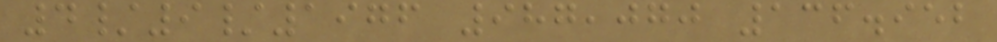4/9/1976 987,070 136.952
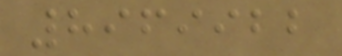8969922
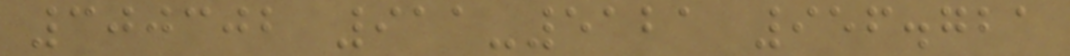300302 911-5121 956.721
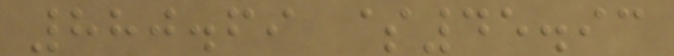880.69 $45.93
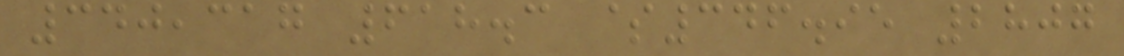340,317 618.3 $346.95 2807
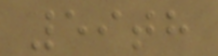59th
